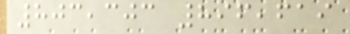803,303 896,619
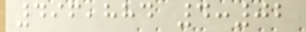496,884 4:02
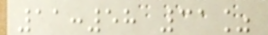11:58 31%
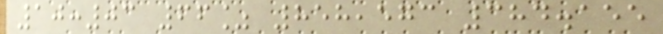10:03 66% 858,573 384.155
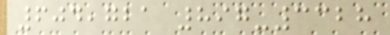604,721 897-3328
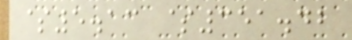$5.13 $351.42
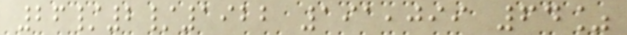26/2/1922 191,099 64%
